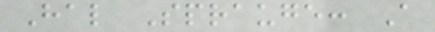Hal Sprauge: A
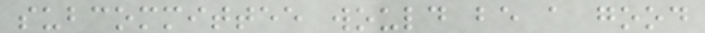subcommittee would be a good
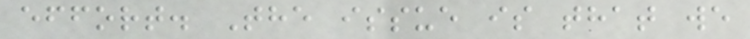effort. The issue is that we
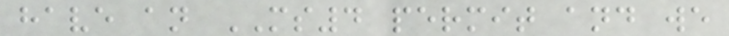have an MS4 permit and we
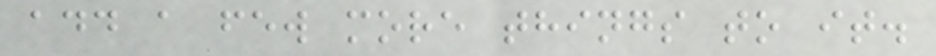add a few more things to it.
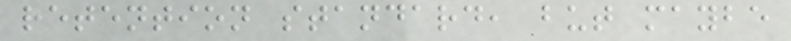retention standard, but maybe
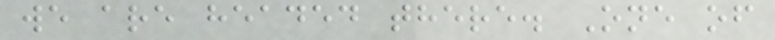we are headed there. One of
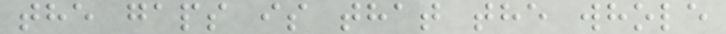the gaps is that the whole
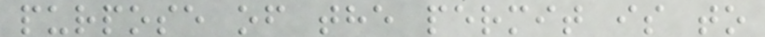purpose of the permit is to
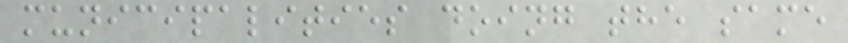municipalities doing the same
